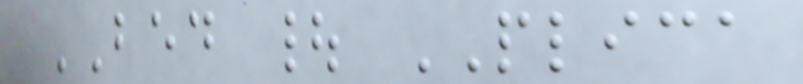BED | PLICA
